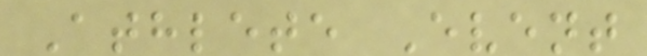Athlete Event
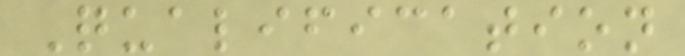Qualification
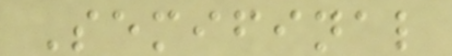Semifinal
